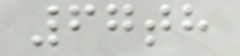67th
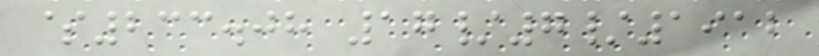$233.08 17/7/1912
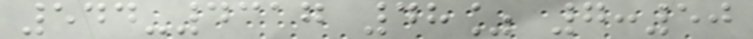544-4317 48% 7:50
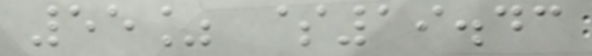55% $19.43
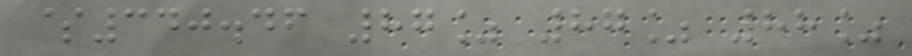$340.46 87% 87% 88%
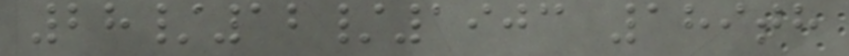28/12/1903 189th
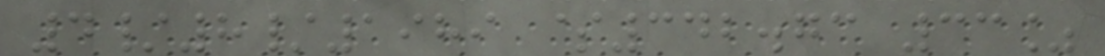4/8/1989 $342.73 33%
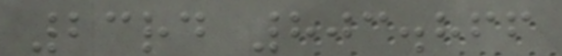23rd 803.866
